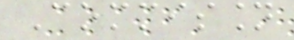Commission
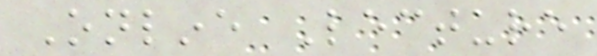Online Lecture
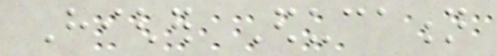Higher Education
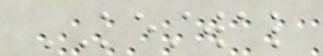KESTWAL
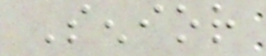Senior
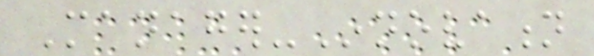Manager-Innovation
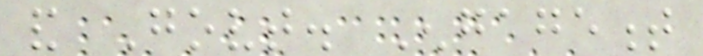and Govt. Engagement
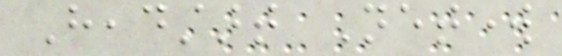Headstart Network
